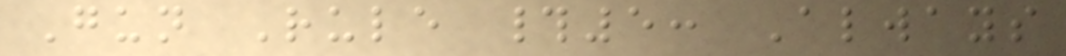Gun Rule #5: Always
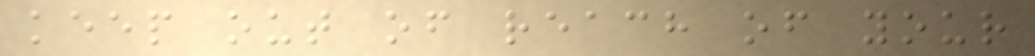keep out of reach of your
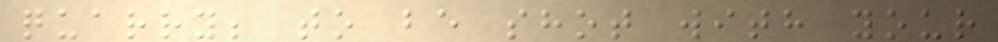quarry; to be shot with your
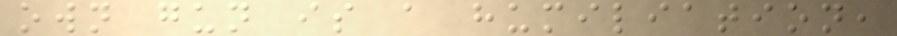own gun is a humiliation,
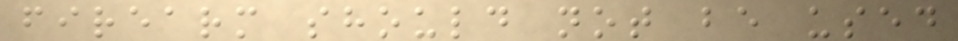firearm should not be used
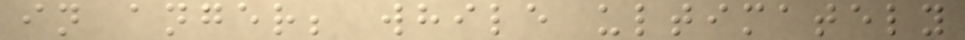in anger; while ultimately
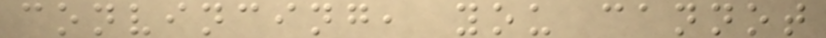convincing, you cannot
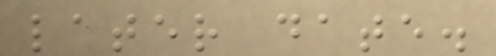later date.
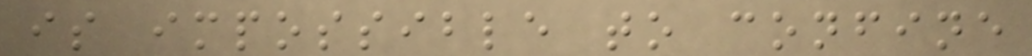is impossible to confine
